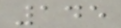145
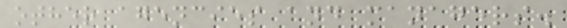other agencies and managers.
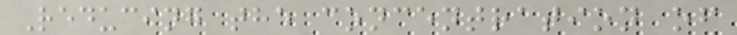Reducing the concentration of
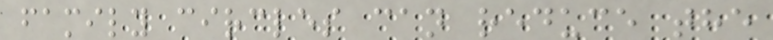family circles can reduce the
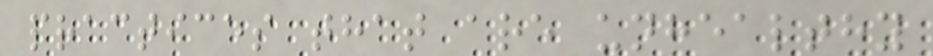practices that are unhealthy
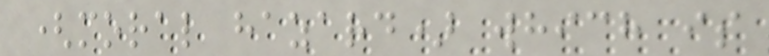(moral hazard) which is
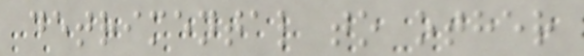detrimental to other
